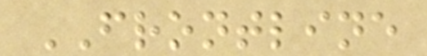FRONTLINE
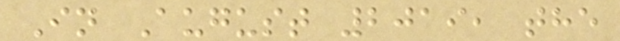In August 2019, the
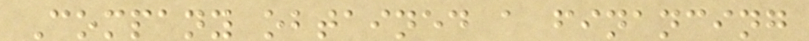Company obtained a financing
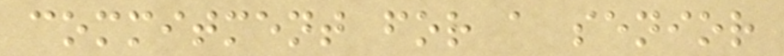commitment for a senior
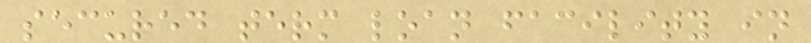secured term loan facility in
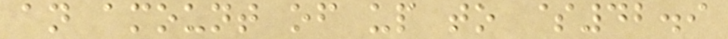an amount of up to $42.9
